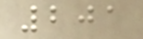201
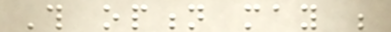This option may be
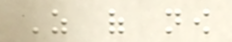As of now
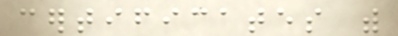certificates with
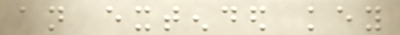an extended key
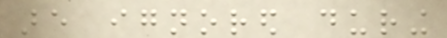are ignored during
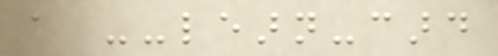a --learn-card
